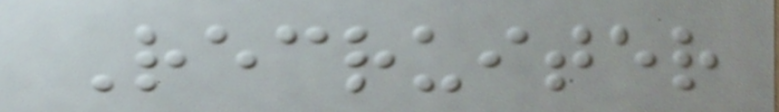Recruiter
